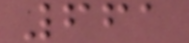661
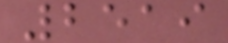2519
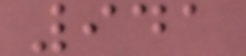941
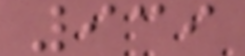939
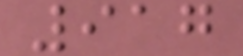917
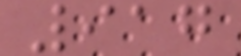917
